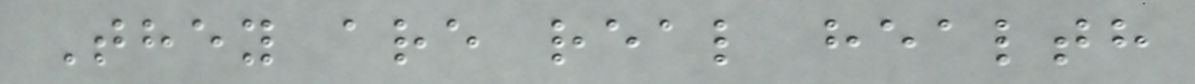They are real health
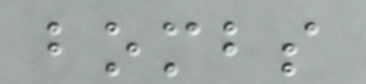bombs
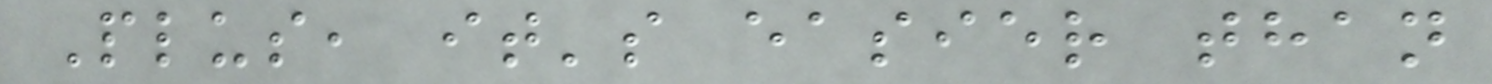Plus, it's easier than
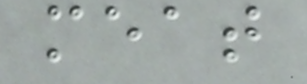meat
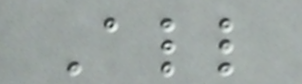All
